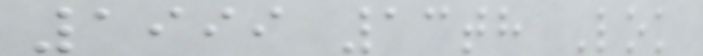1999 13th Lok
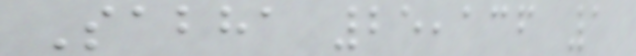Sabha 25,136 1
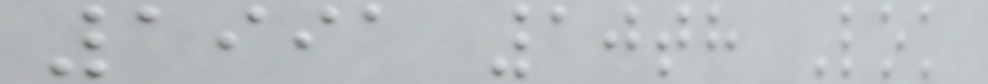1991 10th Lok
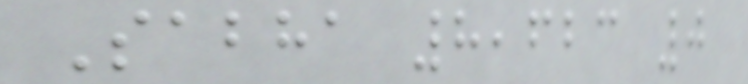Sabha 8,623 0
